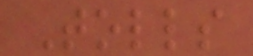Tolls
